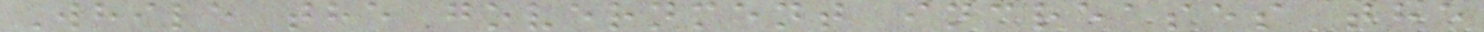While the government increases the
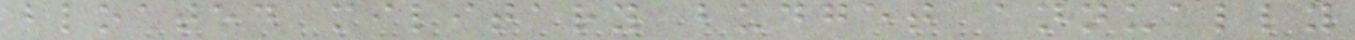bloated military budget annually
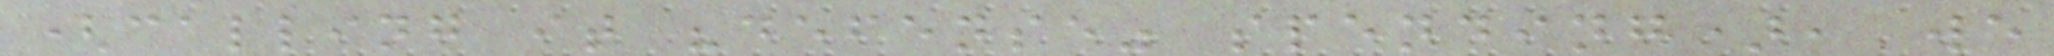(calling it "defense" spending), we
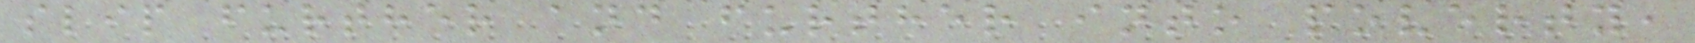slip further and further into poverty,
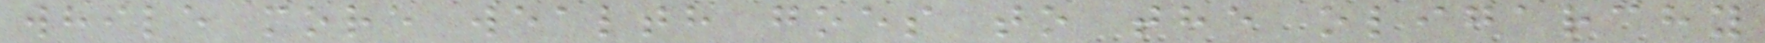while more wealth goes to the oligarchy
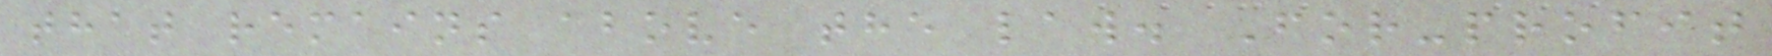that remains above the law. For-profit
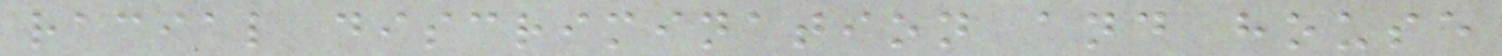racial discrimination and house
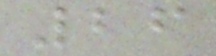26
